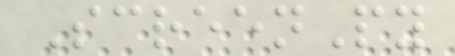ScreenPy
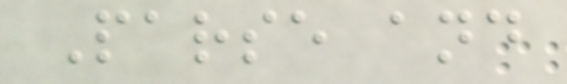Parse and
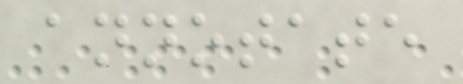annotate
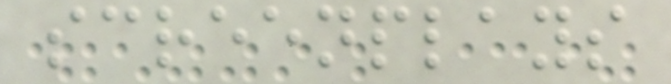screenplays
